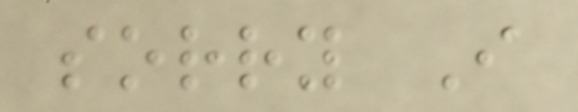sorry I
